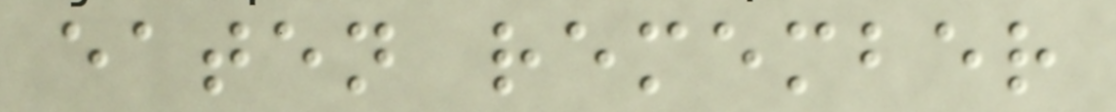eaten remember
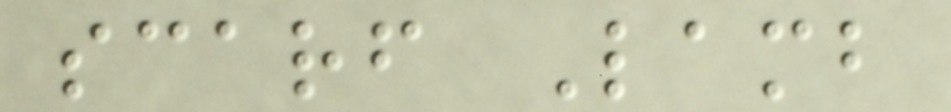scarf Lamb
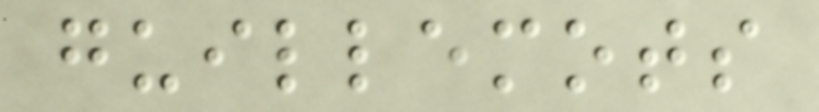guillemots
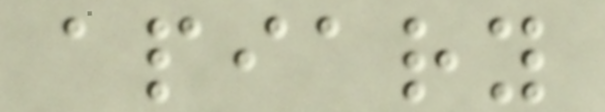apiary
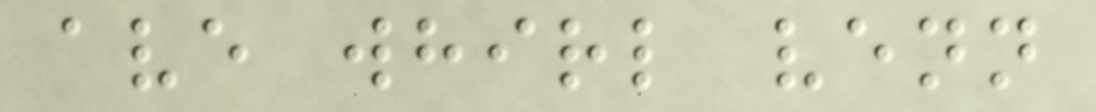ave whirl venn
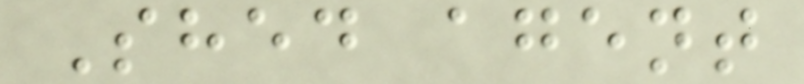Shed agent
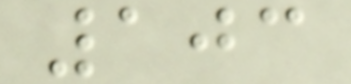103
